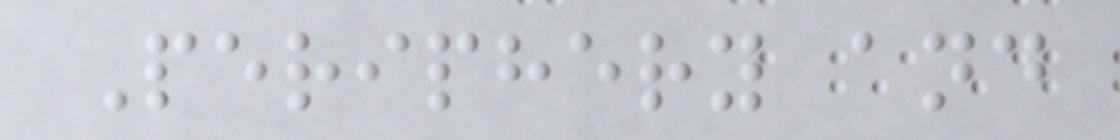Periphery and
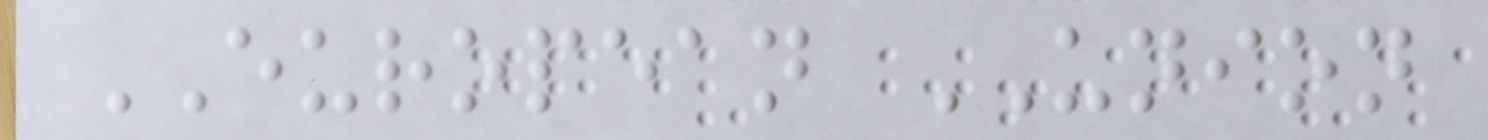EUROPEAN UNION
